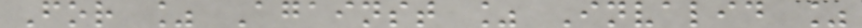For % Against % Invalid %
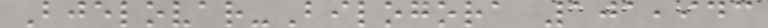Bjelovar-Bilogora 101,943
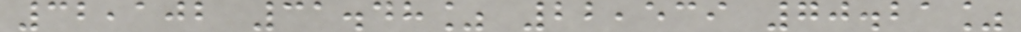32,102 31.48% 22,539 70.21%
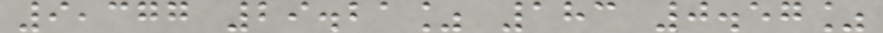9,377 29.21% 183 0.57%
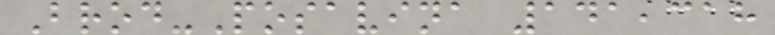Brod-Posavina 141,318
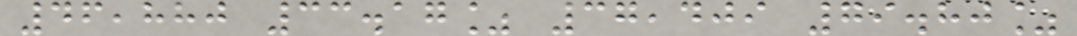46,880 33.17% 37,409 79.80%
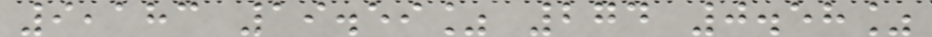9,183 19.59% 274 0.58%
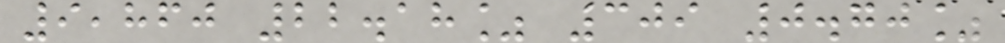9,860 22.18% 309 0.70%
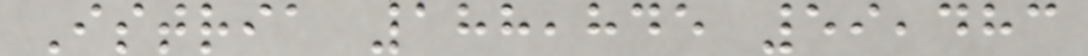Istria 188,845 59,483
